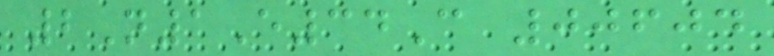2N1E34C 00604
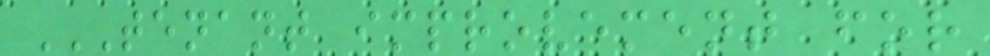TENANT IMPROVEMENT FOR
